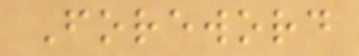Foreword
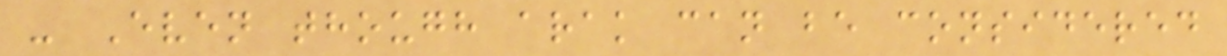- Even though arak can be considered
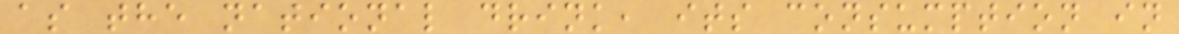as the national drink, its consumption in
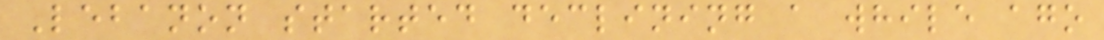Lebanon started declining a while ago
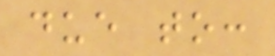due to:
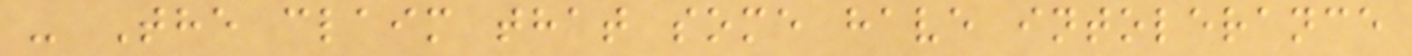- The claim that some have intolerance
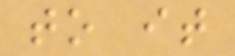to it
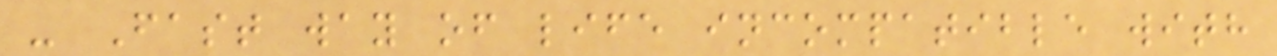- Fast way of life incompatible with
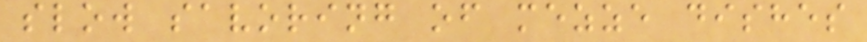slow savoring of mezze dishes
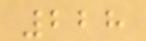228
